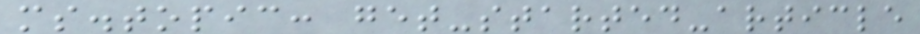ms.topic: get-started-article
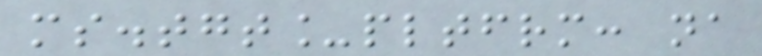ms.tgt_pltfrm: na
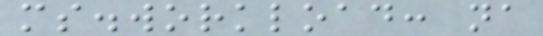ms.workload: na
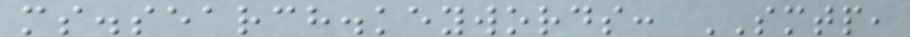ms.search.keywords: SMTP,
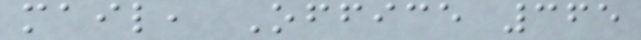mail, Office 365
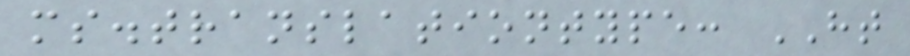ms.translationtype: HT
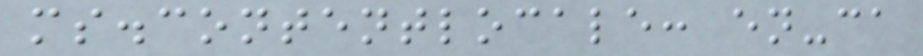ms.contentlocale: en-ca
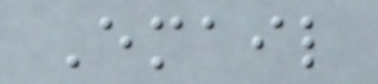Email
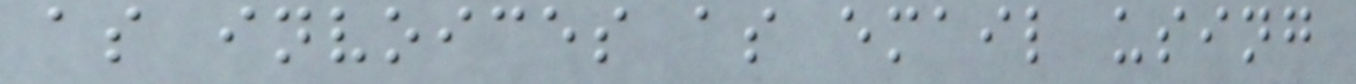as invoices as email using
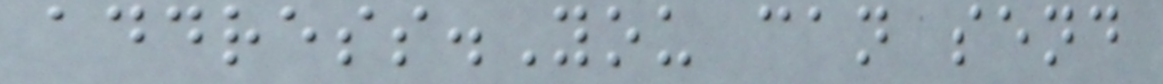address.You can send
